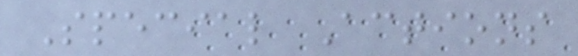Special Actions
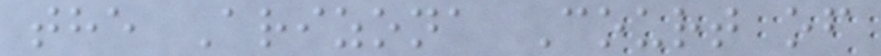the Arizona Court of
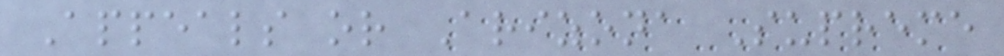Appeals or Arizona Supreme
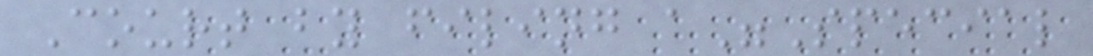Court by filing a"Special
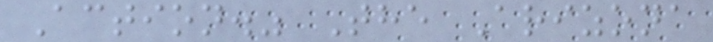Action." The Arizona
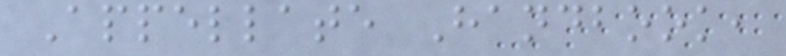Appellate Handbook,
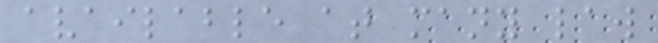available at many law
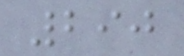290
